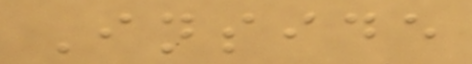Inside
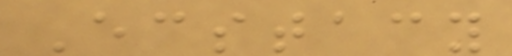Ecstacy
